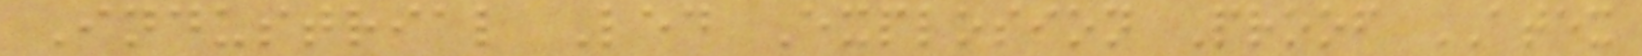Industrial Led Explosion Proof ATEX
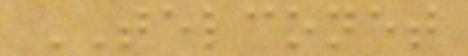TELCONET
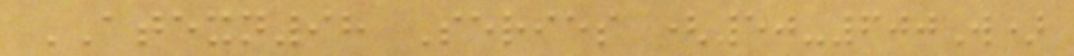ATEXN98 Series (50-600W)
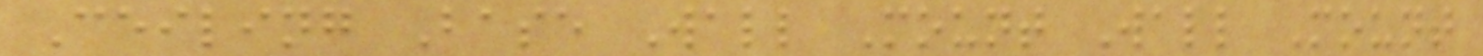Ceiling Base Wall Mount Wall Mount
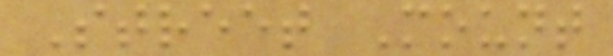Street Mount
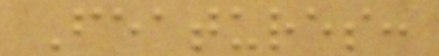Features:
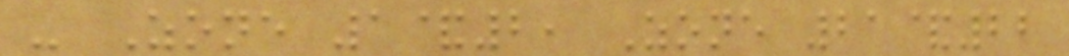- Zone 1&2, Zone 21&22
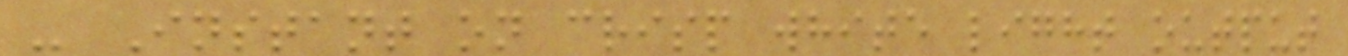- Instant on crisp white light output
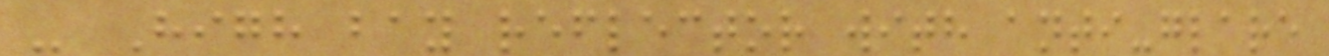- High bay reflector with anti-glare
